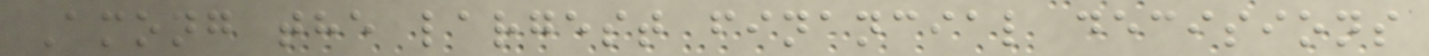Among the largest financial decisions
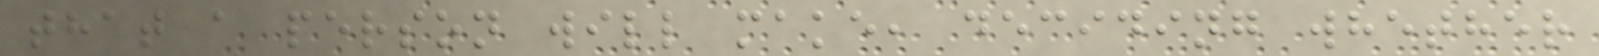that a person will make, deciding whether
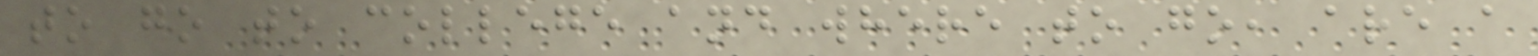to go to college and where to go, are a
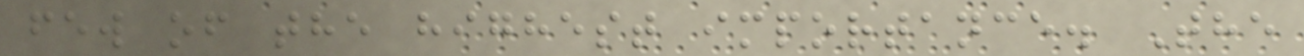few of the highest importance. The
